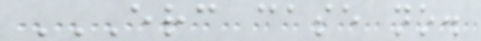ERC CASE NO.
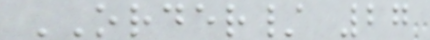ORDER/ 27
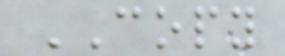COPY
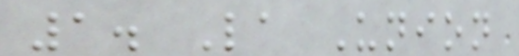1. La Union
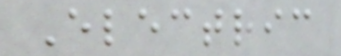Electric
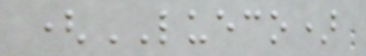(LUECO)
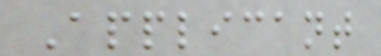Applicant
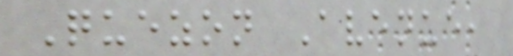Quezon Avenue,
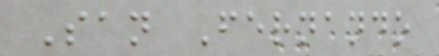San Fernando
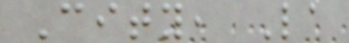City, La
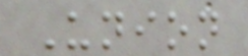Union
